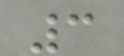3
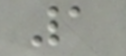1
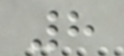8
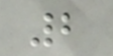2
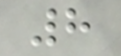8
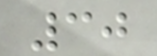30
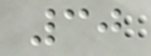30
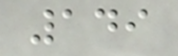149
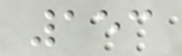153
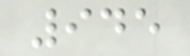945
